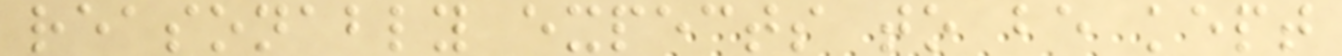reasonably expects to be kept
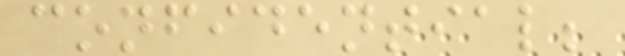confidential;
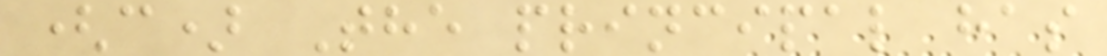(c) The principal has
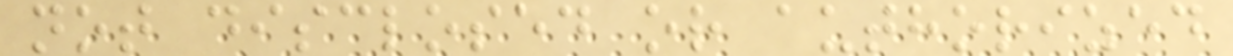not disclosed or authorized
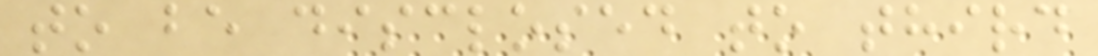to be disclosed to third
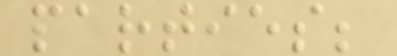parties;
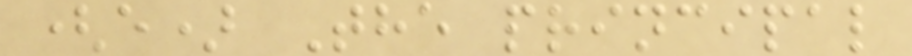(e) The principal
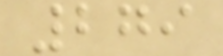279
